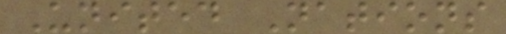United Nations
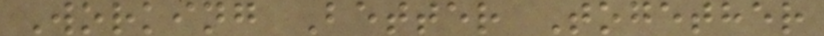Working Better Together
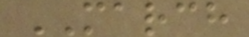MARCH
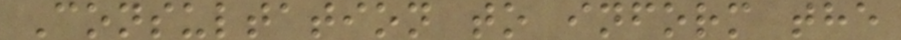Consultation to inform the
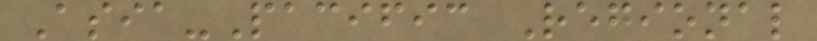Asia-Pacific Regional
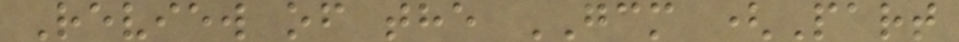Review of the GCM (Part
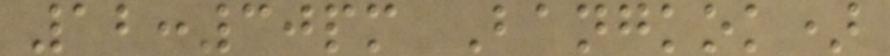12:30pm Bangkok)
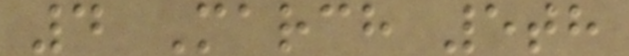4 March 5th
